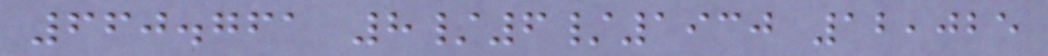660.761 8/6/1930 12,025
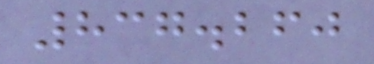837.260
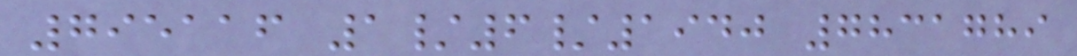795116 1/6/1940 7831789
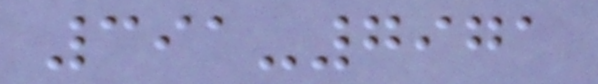391-7971
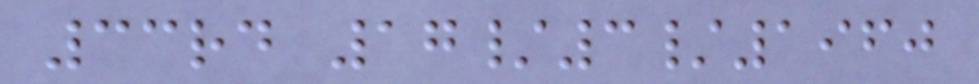33rd 17/3/1960
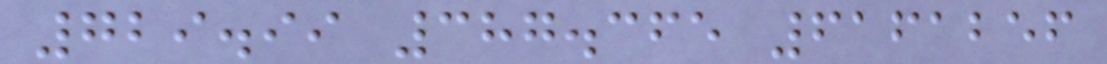729.99 387.365 6161256
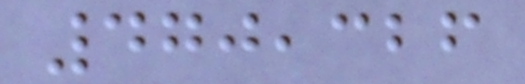470,326
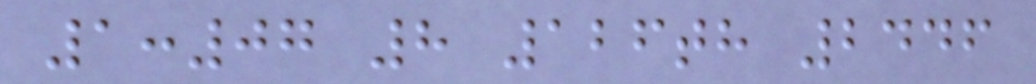1:07 8 126th 2446
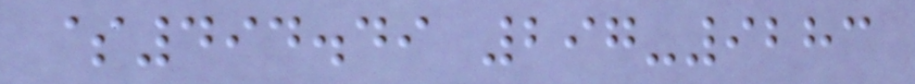$494.49 297-9283
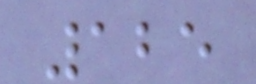125
